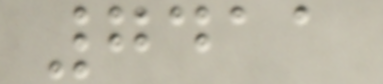7411
